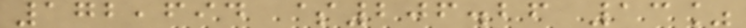172,694 $206.26 13%
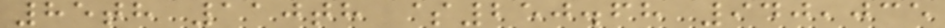85th 110th $250.68 940,035
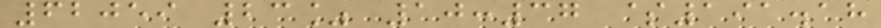62059 23% 10:37 $191.18
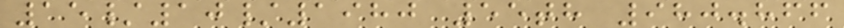15/10/1980 55th 980.866
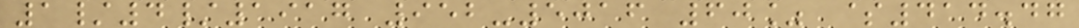1/4/1917 952-5016 60% $414.47
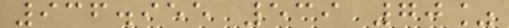936.955 539 70%
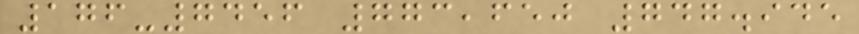176-7456 773,650 747.945
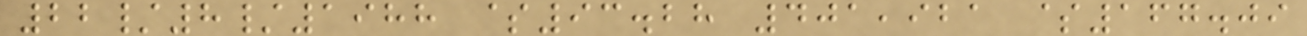22/8/1988 $93.28 401,921 $167.09
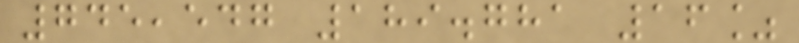745,547 189.781 16%
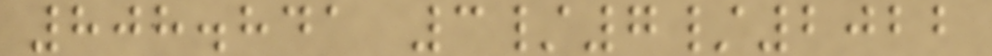808.841 3/7/2022
